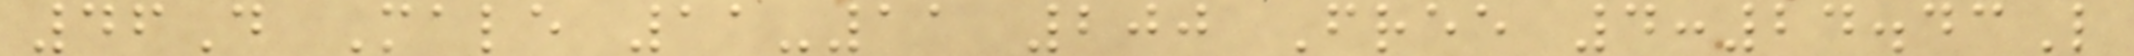46D Male 11-11 200 Free 4:24.43L
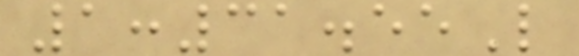1:31.55L
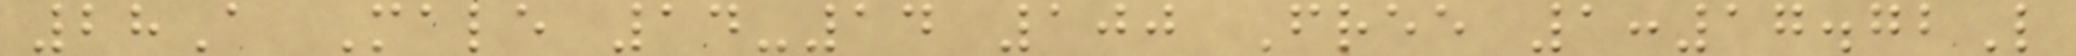28A Male 14-14 100 Free 1:17.72L
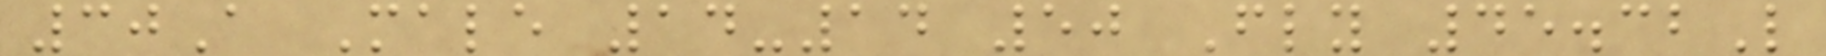30A Male 14-14 50 Fly 45.32L
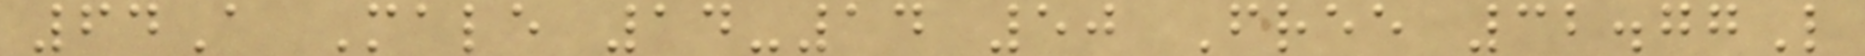64A Male 14-14 50 Free 32.77L
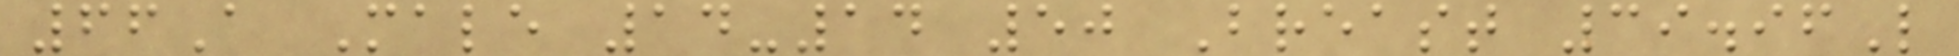66A Male 14-14 50 Breast 39.96L
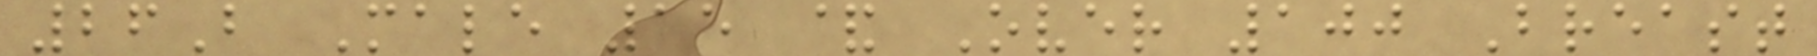26B Male 15 & Over 100 Breast
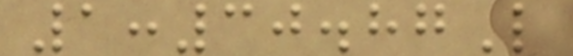1:30.87L
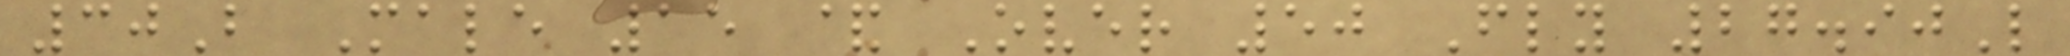30B Male 15 & Over 50 Fly 27.90L
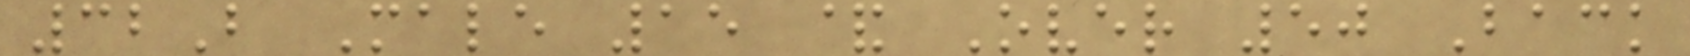32B Male 15 & Over 50 Back
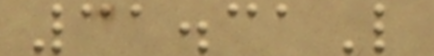31.31L
